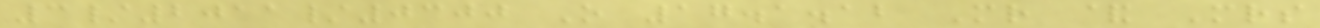3/2011/0300 O 17.1.12 Mr & Mrs
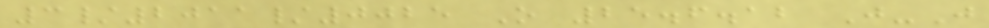3/2011/0025 O 25.6.12 J-J
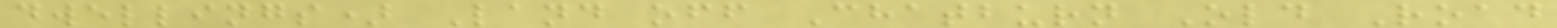dwellings) Land off Chatburn Old Road
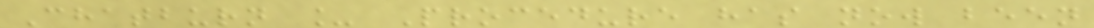Chatburn _ Procedure has now been
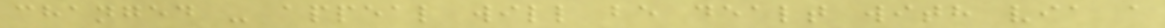changed - appeal will be dealt with via a
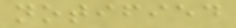notified
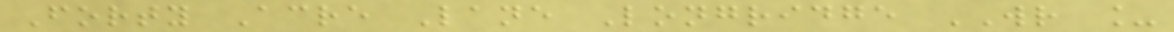Forty Acre Lane Longridge WR _
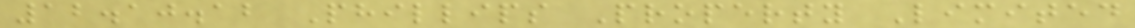12.10.12 Phillips Property Limited
